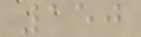150
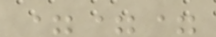===
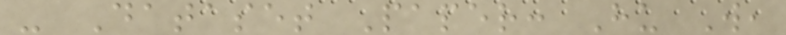- Dataset Paper: Hu W,
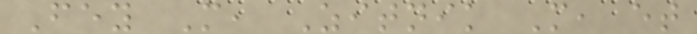Fey M, Zitnik M, et
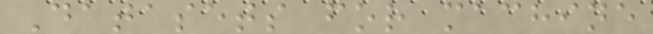Datasets for machine
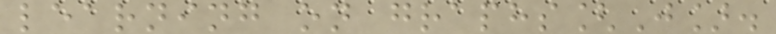learning on graphs[J].
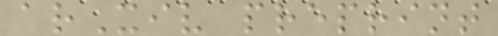arXiv preprint
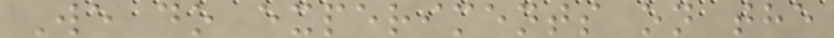We do experiments on the
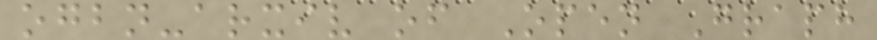ogbn-arxiv of Open Graph
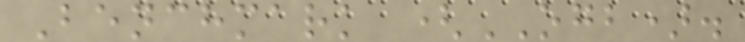Benchmark (OGB).
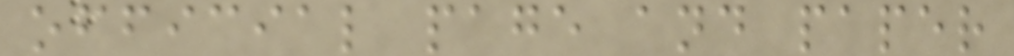official page and paper
